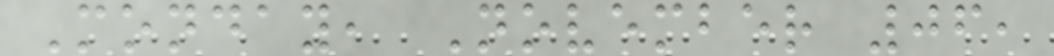Monday, November 06,
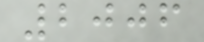2006
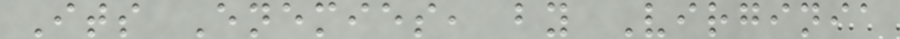Its Enemies, by Virginia
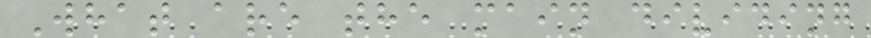What are the main dividing
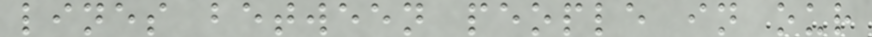lines between people in our
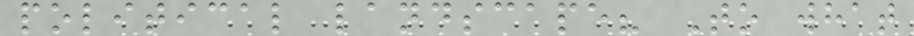political landscape? To what
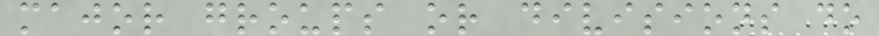major groups or divisions do
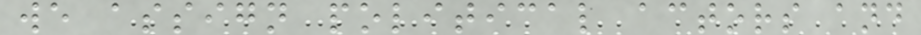we assign political actors and
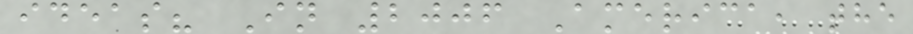ideas? In 2006 America, the
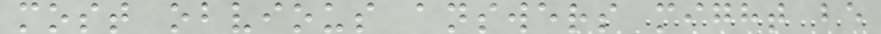most obvious answers might be
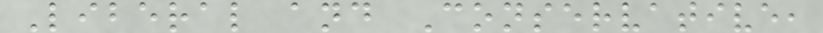Liberal and Conservative,
